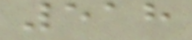518
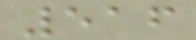516
